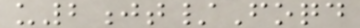u2jt/Foqd
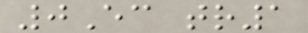0Ec tr1
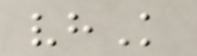vhK
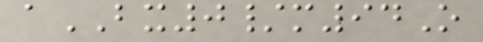aBX0/m94O
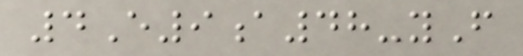4E9a48-yF
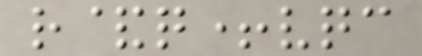r&q+vqc
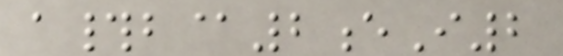a#b@2eI2
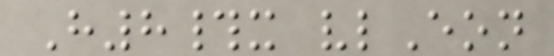H8#x vlEon
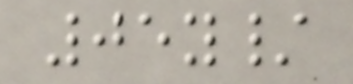05y/
